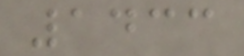1433
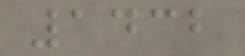1432
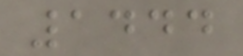1444
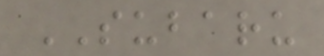SUBARU
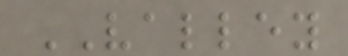VALLEY
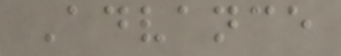Advance
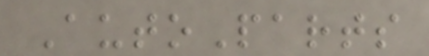AutoParts
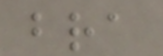bra
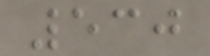530
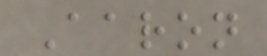Aaron
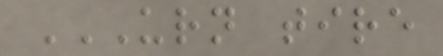URN TIRE
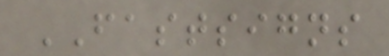FASTSIGNS
